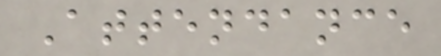Attendance
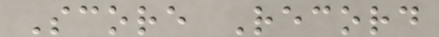Score Record
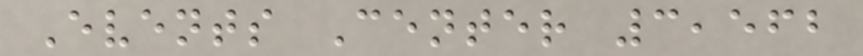Events Center 3,562
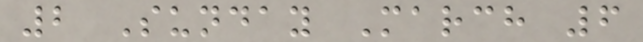2 Sunday March 6
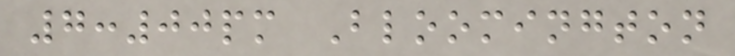7:00pm Bloomington
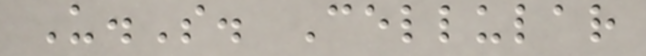U.S. Cellular
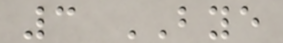3 BYE
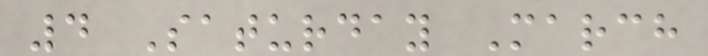4 Saturday March
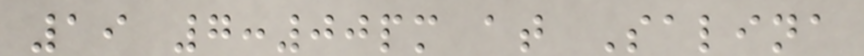19 7:00pm at Salina
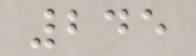245
